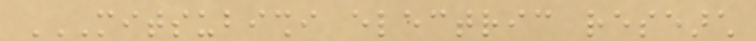MITSUBISHI ELECTRIC RESEARCH
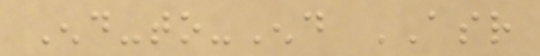End-to-End ASR
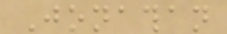Jonathan
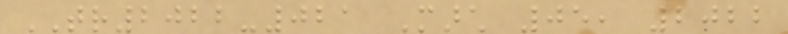TR2022-021 March 05, 2022
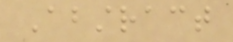Abstract
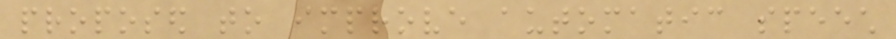proposed to improve automatic speech
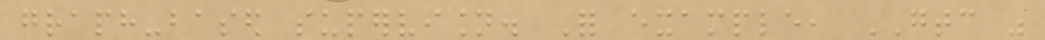graph-based supervision. For example, GTC was
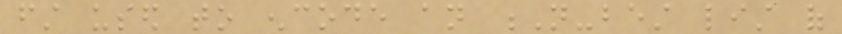first used to encode an N-best list of
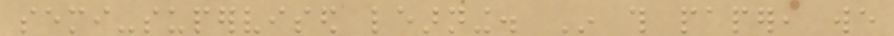semi-supervised learning. In this paper, we
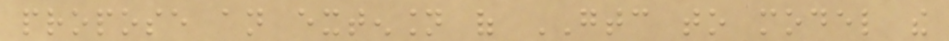propose an extension of GTC to model the
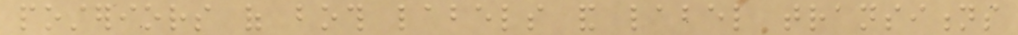posteriors of both labels and label transitions
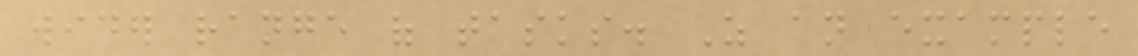wider range of tasks. As an example
